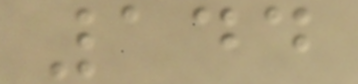144
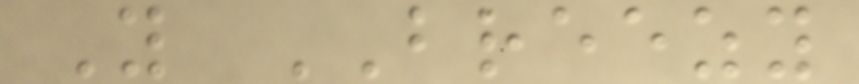Y BREEZY
